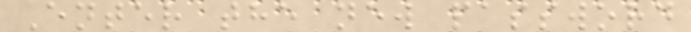Enter the new password
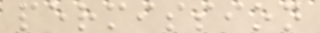permission
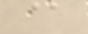@
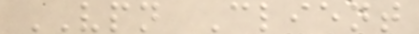VPN Client
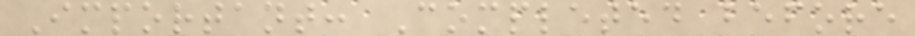Important: Completed before
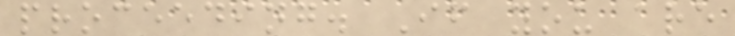proceeding. If you are
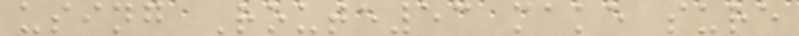using Route53 make sure
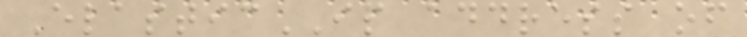ElasticIP address of
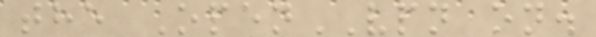the OpenVPN on.
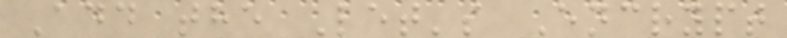Add the Let's Encrypt
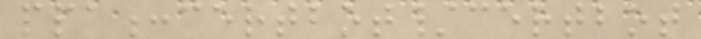ppa:certbot/certbot
